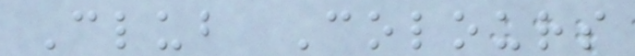Club Colours
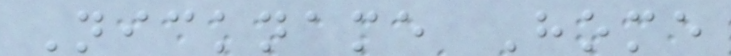Nickname Home
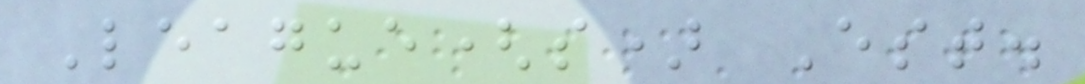League(s) Est.
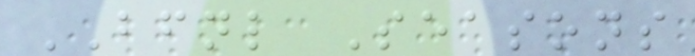BFNL Seasons
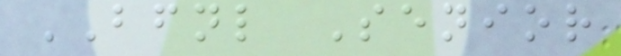BFNL Senior
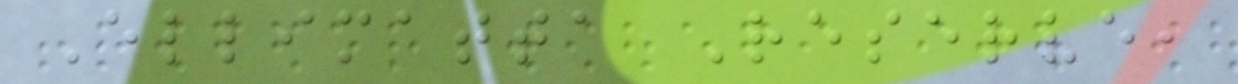Ellimatta Reserve,
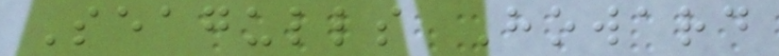Seagulls Howard
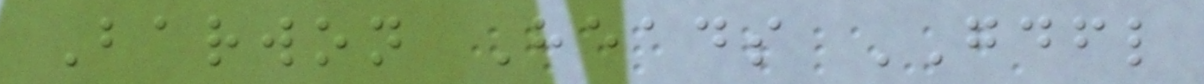Barwon Heads GDFL
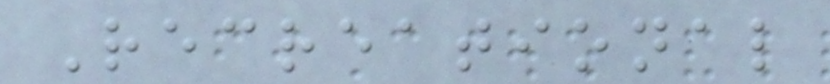Recreational
